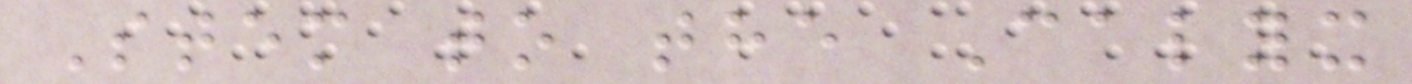Stem to the Calyx
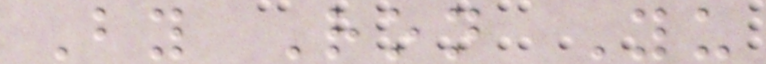By Ron Yu
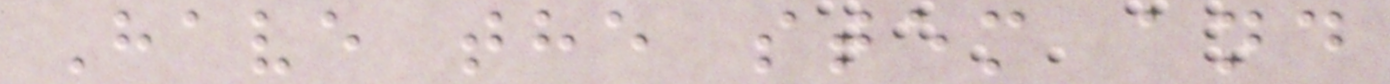Have the stem and
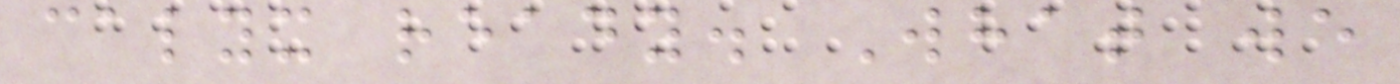calyx ready. What we
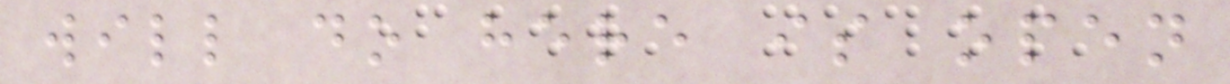will do here is open
